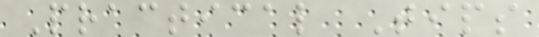Practical Tips
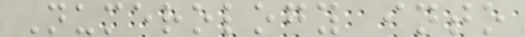Numerology into
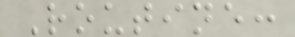Routine:
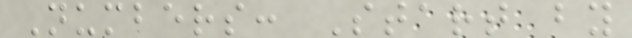Numbers: Start by
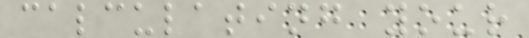calculating your
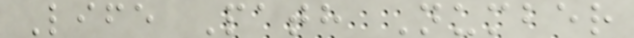Life Path Number
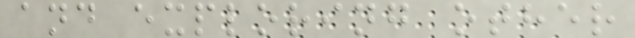and exploring other
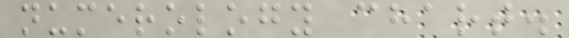numerology chart.
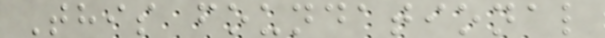This foundational
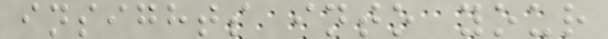insights into your
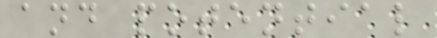and potential
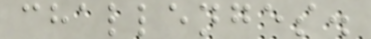challenges.
